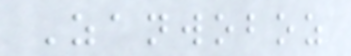Zanwoboz
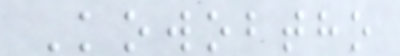Kowobtho
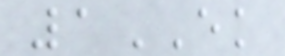1EK
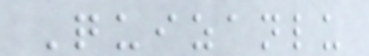Quizanlu
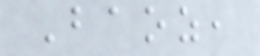Baoz,
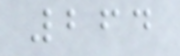264
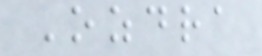Ozdra
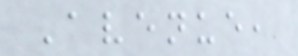Avenue,
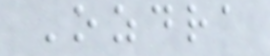Ozdra
